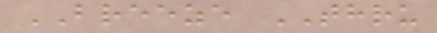BREEZE THRU
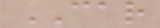CAR
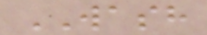WASH
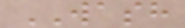WASH
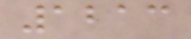1213
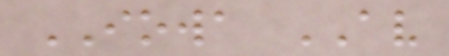IOWA AV
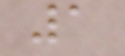1
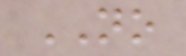NO
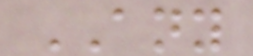ANY
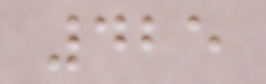425
